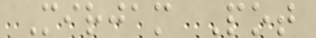Mirjam Pot
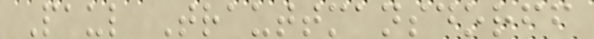Paul Trauttmansdorff
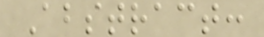Abstract:
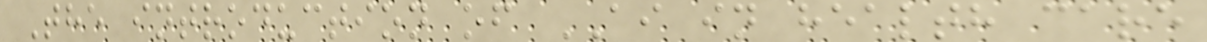The introduction of AI in health care
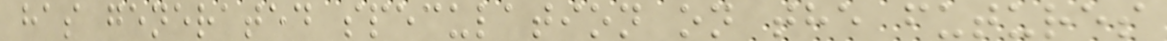has generated speculation on the futures
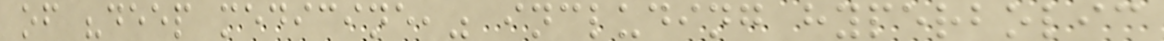of "deep medicine," including hyperbolic
